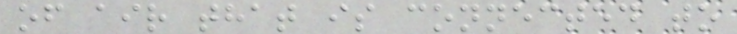of air that is connected to
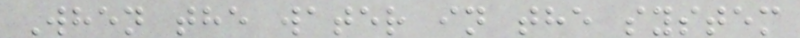When the water in the system
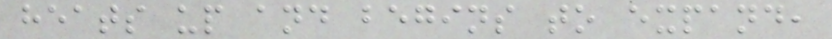heats up and begins to expand,
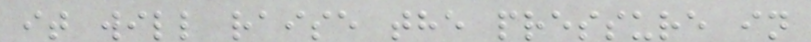it will raise the pressure in
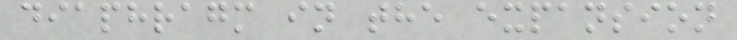diaphragm in the expansion
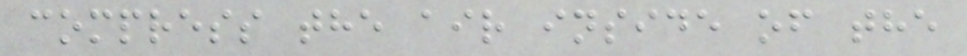compress the air inside of the
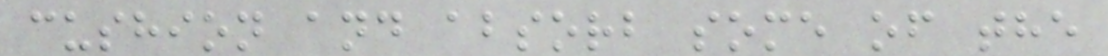cushion and absorb some of the
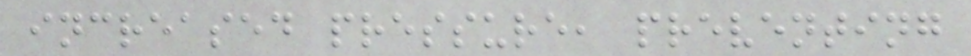increased pressure, preventing
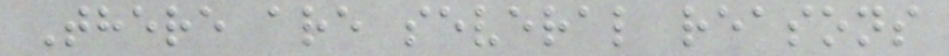There are several reasons
